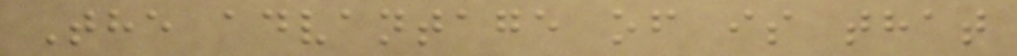The advantage of is that
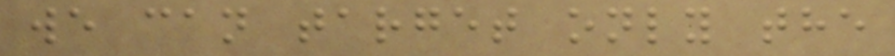we can target only the
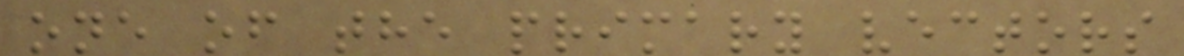one of the primary vectors
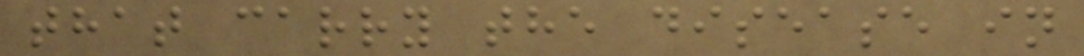that carry the disease in
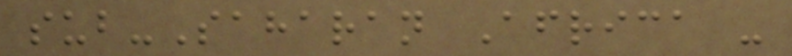sub-Saharan Africa -
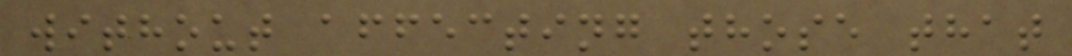without affecting those that
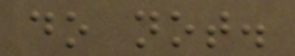do not.
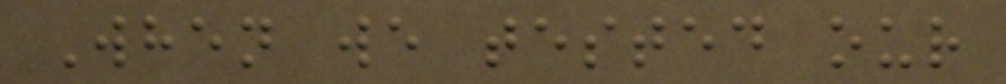When we tested our
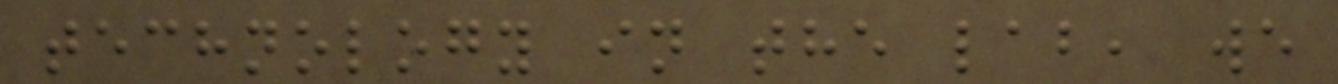technology in the lab, we
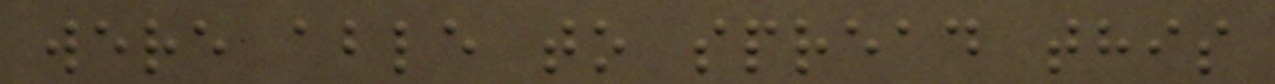were able to spread this
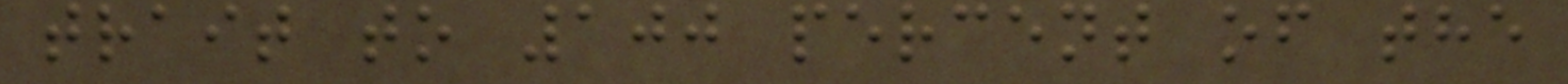trait to 100 percent of the
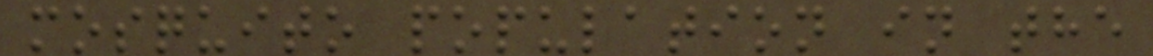mosquito population in the
